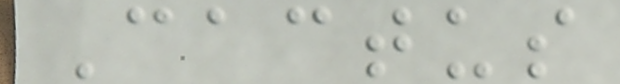Cactus
